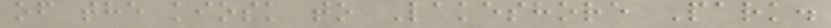of the kiosk to Lakeshore Park.
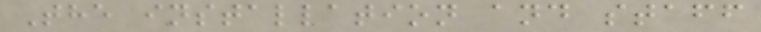The installation and staff
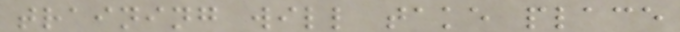training will take place
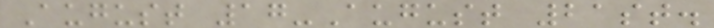August 17-August 21st.
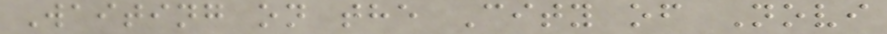Waiting on the City of Novi
